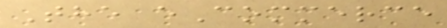The eCommerce
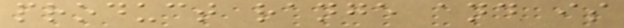product range and is
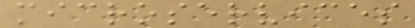microservices
